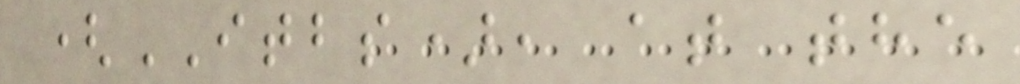(ITBS), at the
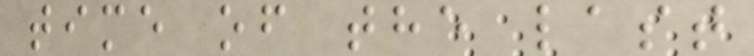time of the last
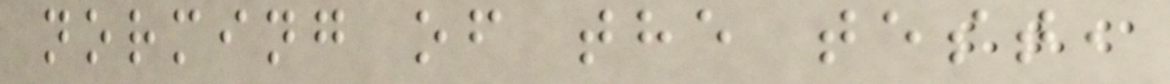norming of the test,
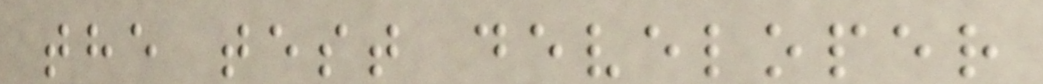the test developer
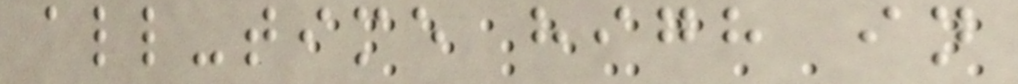all-time high in
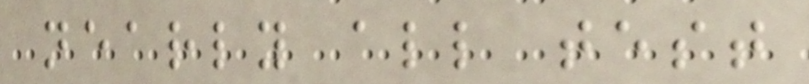nearly all test
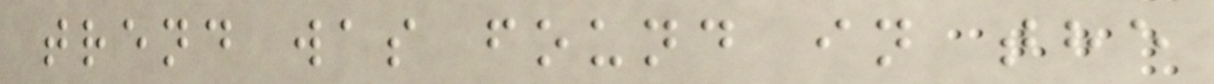trend was found in the
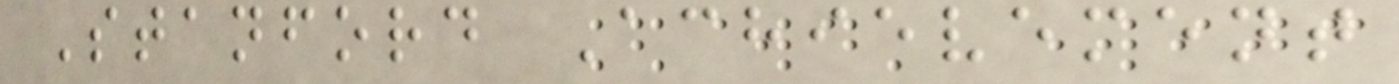Stanford Achievement
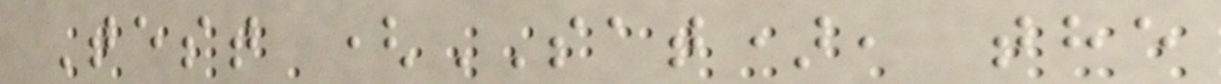Test (SAT), the
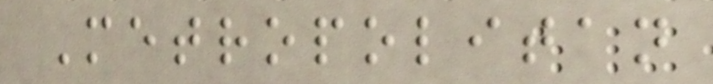Metropolitan
